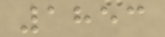1853
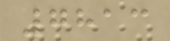7813
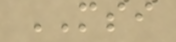MSI
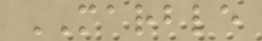MARBLE
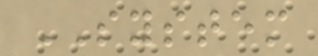SYSTEM
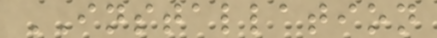INSTALLATION
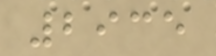2935
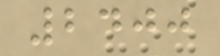2400
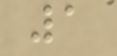1
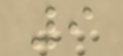9
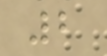2
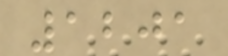1201
